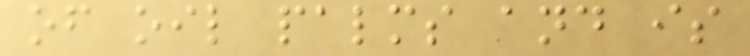of oil palms and is
